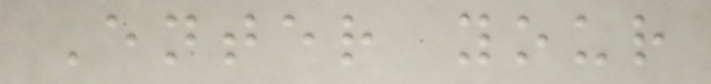Enter your
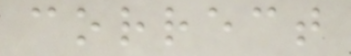correct
